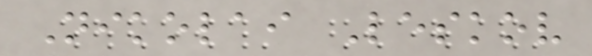Nikolai Leskov
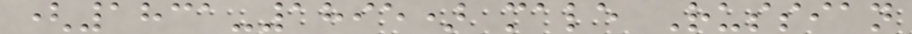(1831-1895) male Russian
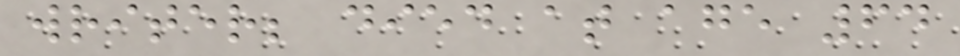writer; died at age 64
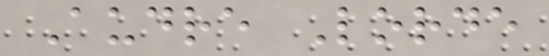Audre Lorde
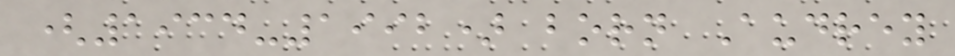(1934-1992) born Audrey
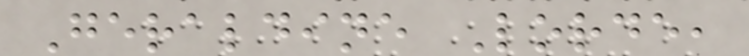Geraldine Lorde,
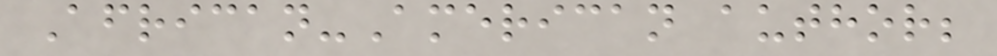African-American author;
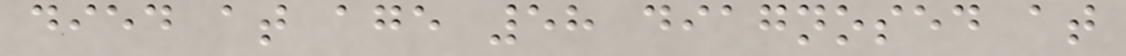died at age 58 diagnosed at
